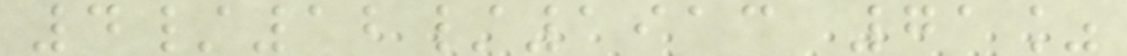4/12/1913 71%
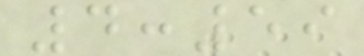4:59
